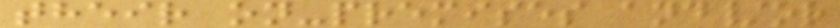their on-premises and/or
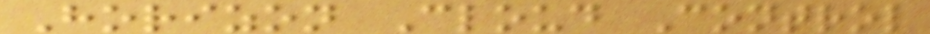Horizon Cloud Control
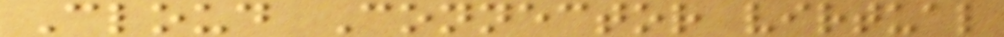Cloud Connector virtual
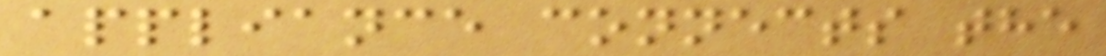appliance connects the
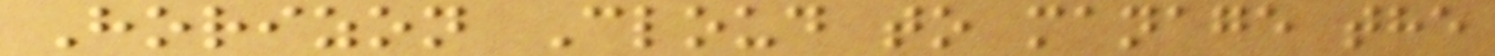Horizon Cloud to manage the
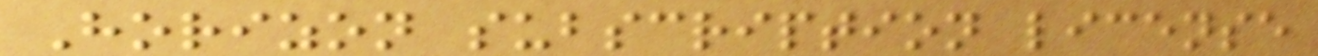Horizon subscription license
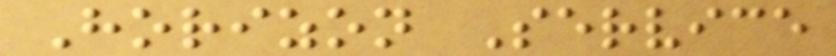Horizon Service
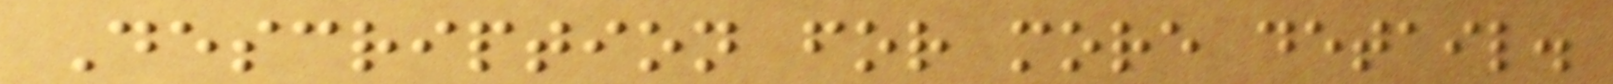Description for more detail.
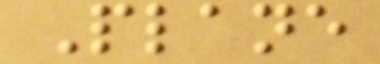Plane
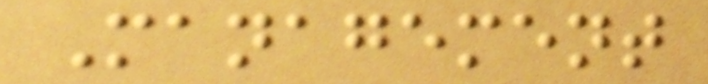Management
